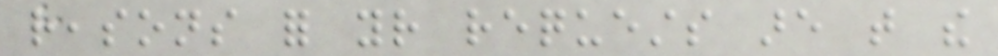reasons for your requests are that the
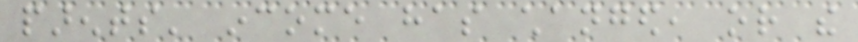parents' income has changed, or the
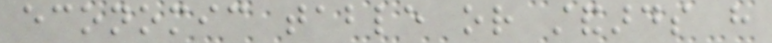economic table or standards have
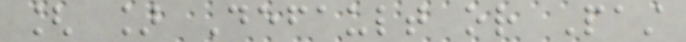[ ] Default or Past
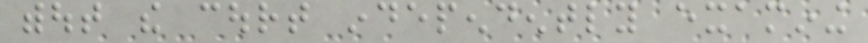without the court independently examining
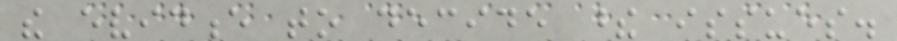the evidence to decide these issues.
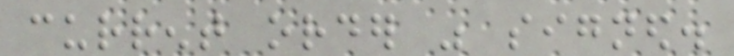current order was signed.
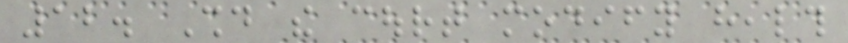12. Should the court modify health
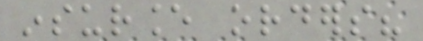insurance orders?
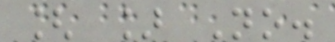[ ] No.
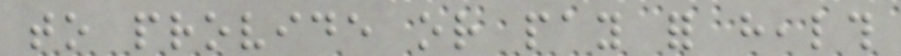to provide or pay for health
